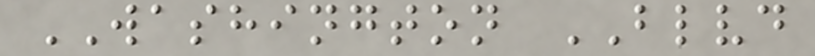WASHINGTON BLVD
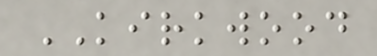KIRKWOOD
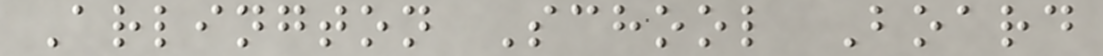Arlington School Board
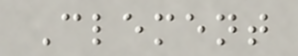Clement
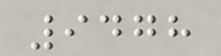9478
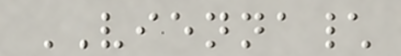VIENNA\
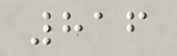816
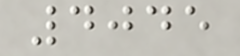4045
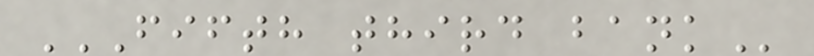FIFTH THIRD BANK
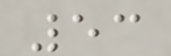53
